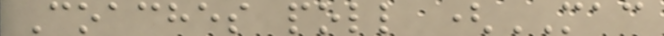Coaches poll (MAC
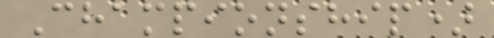Championship)
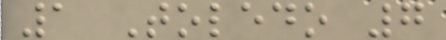1 Toledo 7
